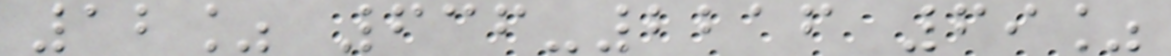12% 636-2216 69%
